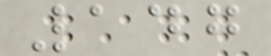147
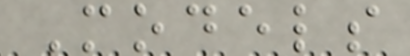Models
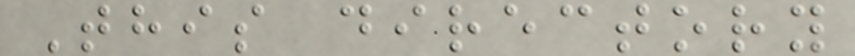This directory
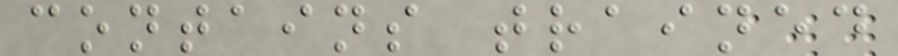contains trained
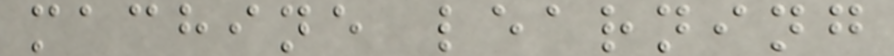machine learning
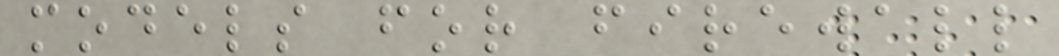models for firewall
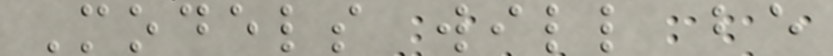Models will be
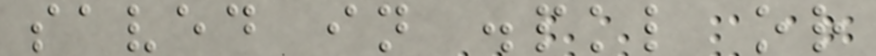saved in .pkl or
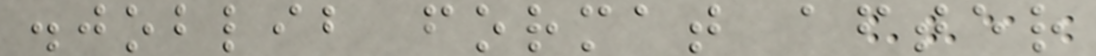.joblib format after
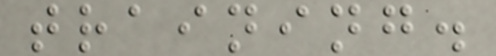training.
